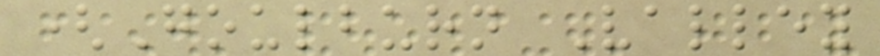(Goulburn Valley
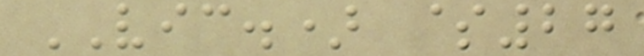VIC.) $27
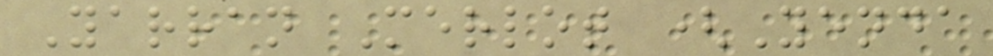Yarran Merlot (Yenda
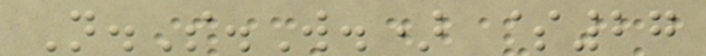N.S.W.) $27
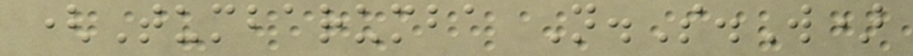(Tumbarumba N.S.W)
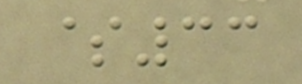$33
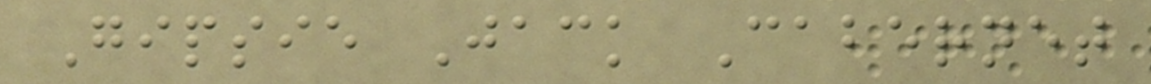Gipsie Jack Cabernet
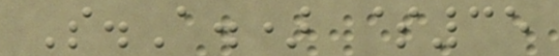S.A.) $35
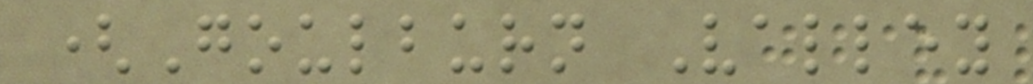(Goulburn Valley
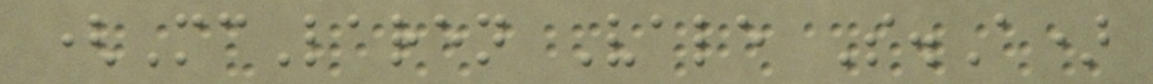(McLaren Vale S.A)
